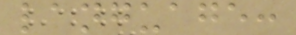language:
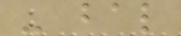- bal
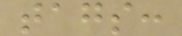tags:
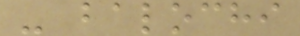- balochi
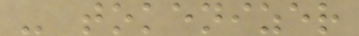- tokenizer
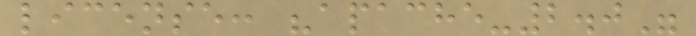license: "apache-2.0"
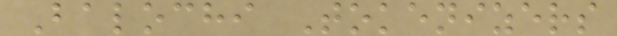Balochi Tokenizers
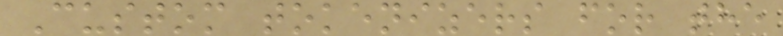Custom tokenizers for the
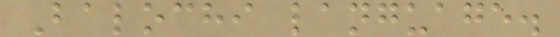Balochi language.
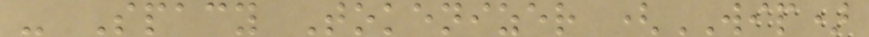- Spacy Tokenizer (WIP)
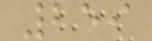259
